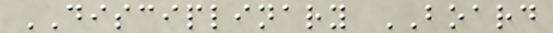DISCIPLINARY BOARD
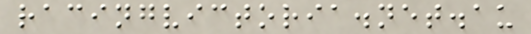racingvictoria.net.au
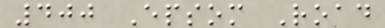400 Epsom Road
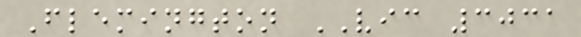Flemington VIC 3031
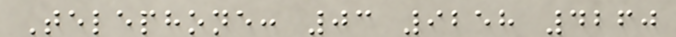Telephone: 03 9258 4260
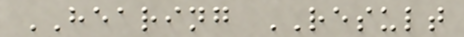HEARING RESULT
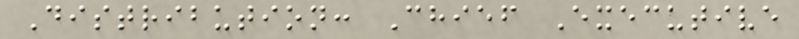Distribution: Chief Executive
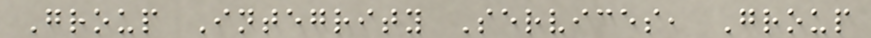Group Integrity Services, Group
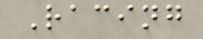Racing
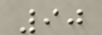90
